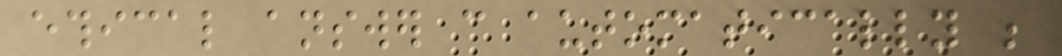ethical answer can automatically be
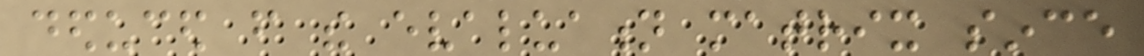deduced from the evaluation matrix since
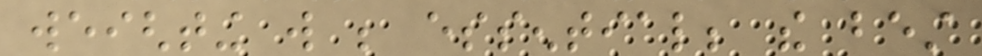weighting will be essential; the best
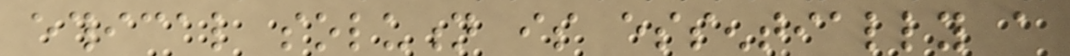ethical solution is essentially a
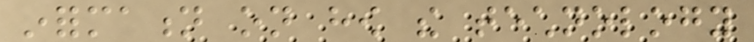information on how the technology
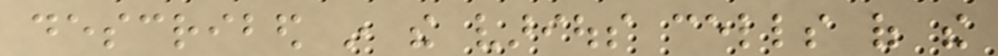described in the various cells of the
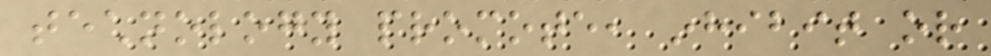technology promote, inhibit or
